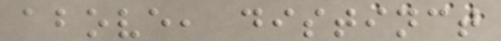above, distinct
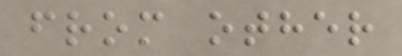from other
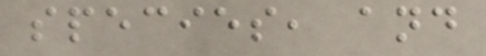species, and
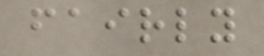fairly
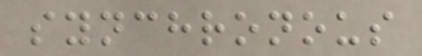synchronous
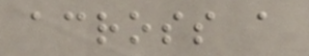across a
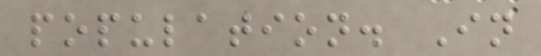population. In
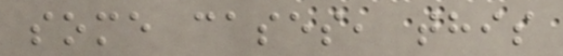some cases, this
